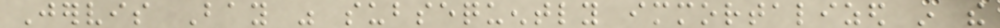Jervis Bay was subsequently immortalized in the
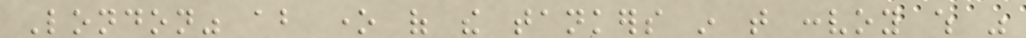London" about one of the tankers in that convoy which was
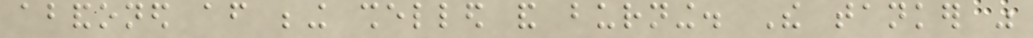abandoned after being shelled and burning. The tanker was
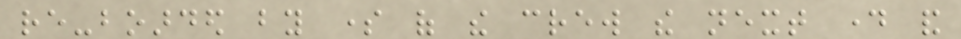re-boarded by some of the crew the next day and
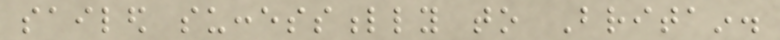sailed successfully to Britain.
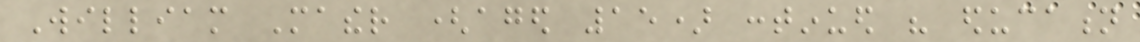William Mather (aged 15) continued his education
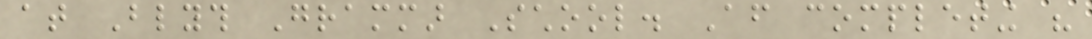at Blyth Grammar School. After completing his
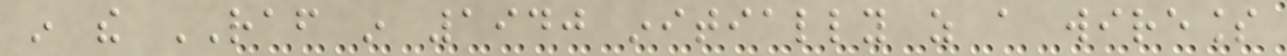in the RAF in 1940 initially as a wireless
